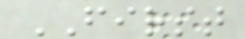FIRST
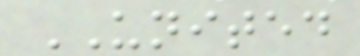UNITED
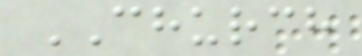CHURCH
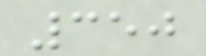350
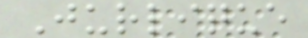Jurlique
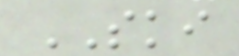SKI
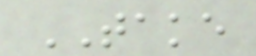TAKE
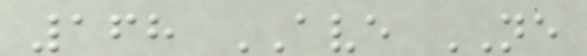168 AVE NE
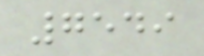7549
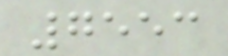7553
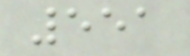551
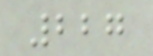227
